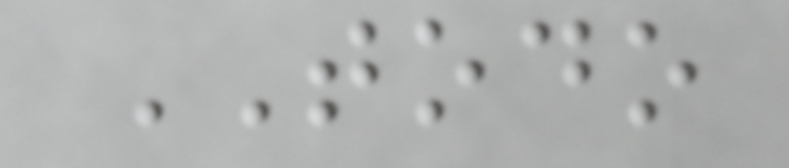TODO
